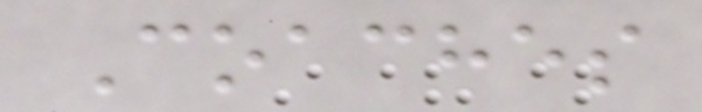Coaches
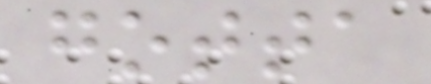gotta
